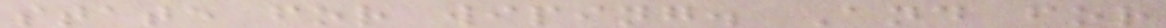state for wiping. And for
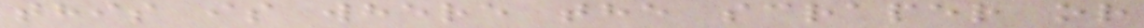this is where the scraper or
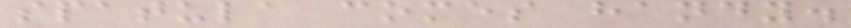spatula comes handy.
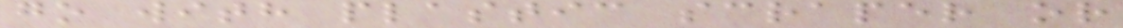go with plastic scraper or
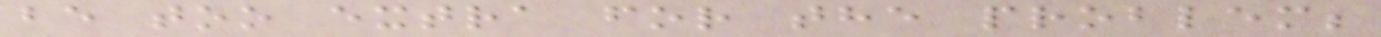be too extra for the problem;
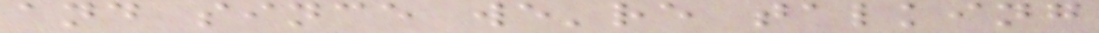and since we're talking
